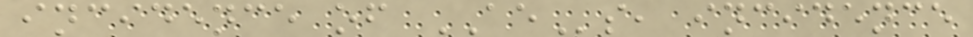incidence of AEs, incidence
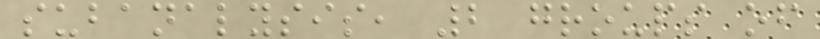subanalysis, 2 groups of
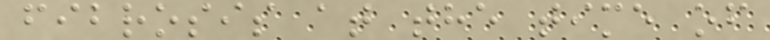fibrosis at the time of
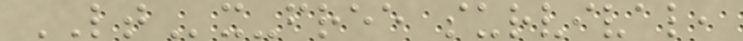LTx-free survival,
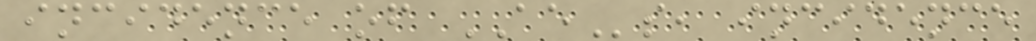incidence of AEs, incidence
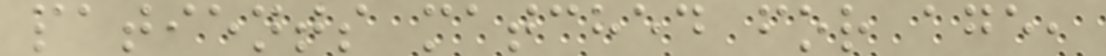patients matched for age,
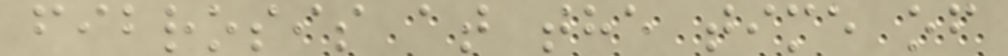fibrosis at the time of
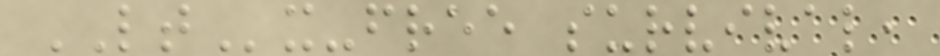LTx-free survival,
